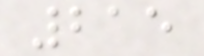215
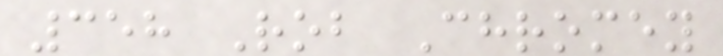358 Rob Chromey
